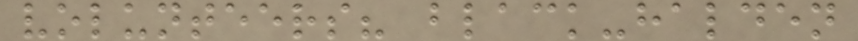volunteers? black-halden
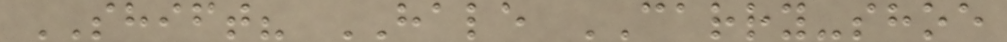SHIFT? HALE CARRY-shoe
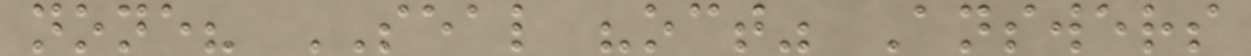none? SEAL "oct" Answers
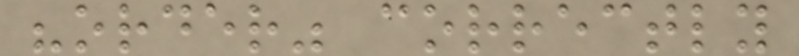"order" correctly
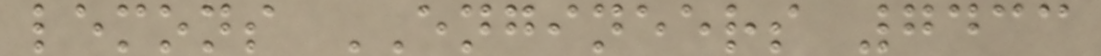lemons ENGINEERS 7433
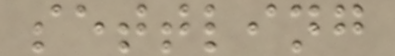settling
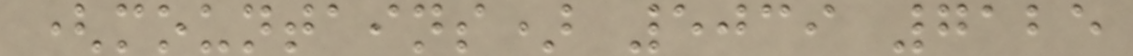(mountains) 5039 7125
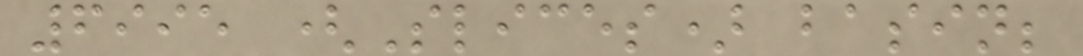6995 (Slices) basin;
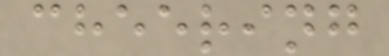cheering
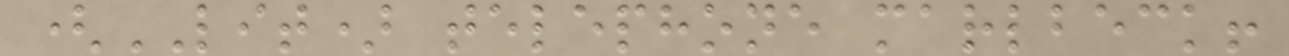(LIT) telephone marlbeck!
